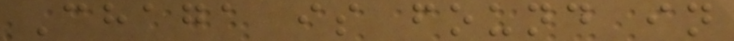Chaga is found in
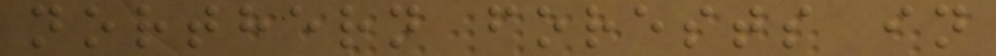northern forests in
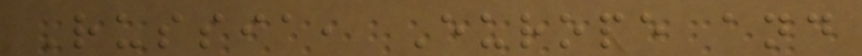Russia, Europe and
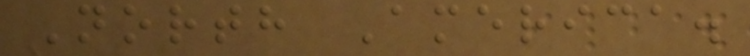North America.
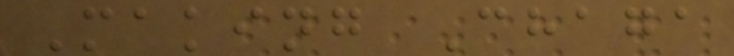Making Chaga
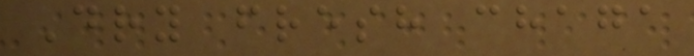Dry fresh chaga
